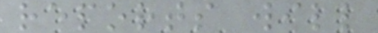reports will
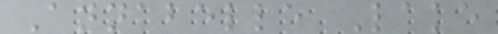Annabelle Lake
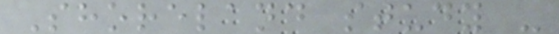Shoreland study -
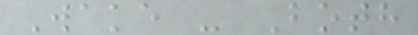Wake - Both
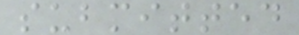submitted
